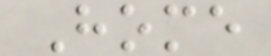Home
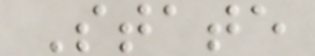State
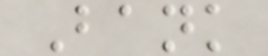Bank
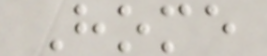Home
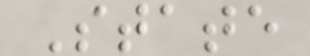State
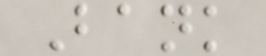Bank
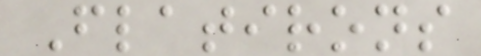Flatirons
